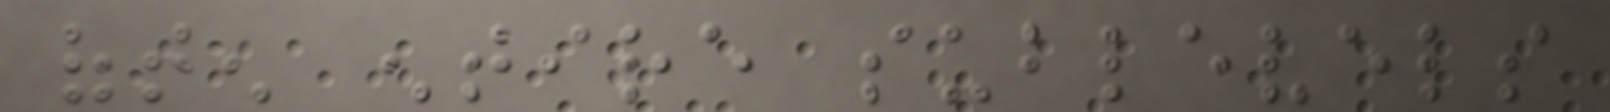often entire sublevels
